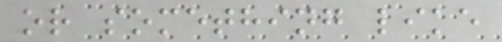or something like
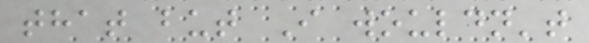that but I wouldn't
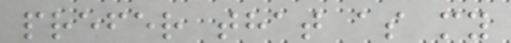prefer that as my
